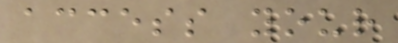access your
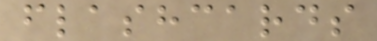flashcards
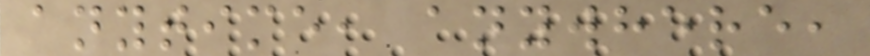anytime, anywhere,
